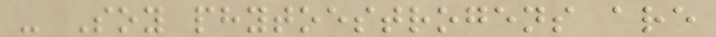- Soy phytoestrogens are
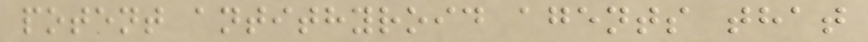potent antithyroid agents that
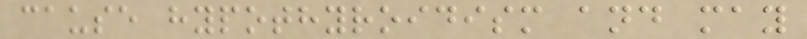cause hypothyroidism and may
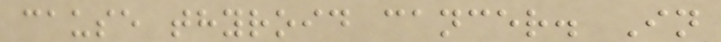cause thyroid cancer. In
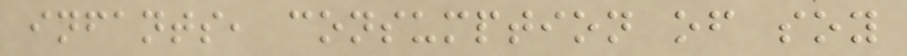infants, consumption of soy
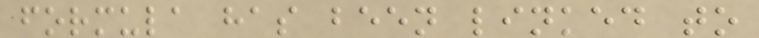formula has been linked to
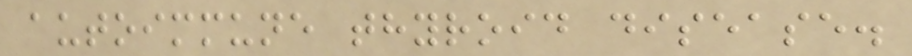autoimmune thyroid disease.
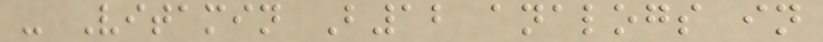- Vitamin B12 analogs in
